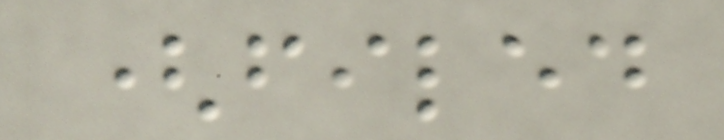(filed
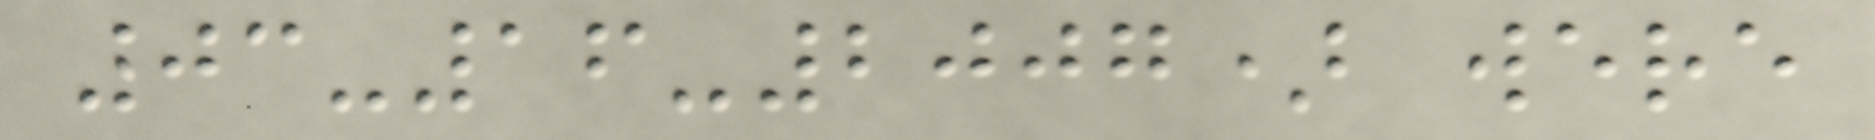03-16-2007) were
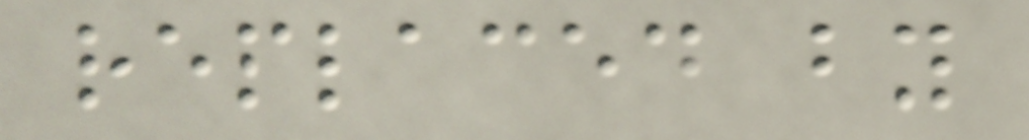replaced by
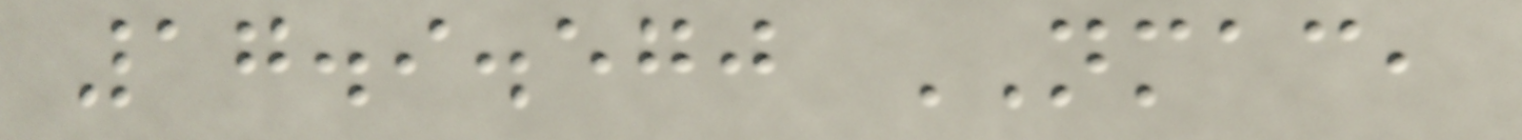17.9.570 NMAC,
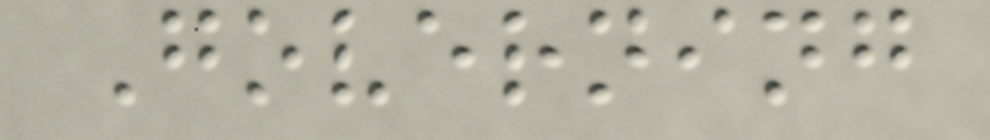Governing
